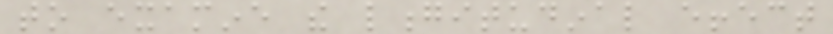to examine the longitudinal effect
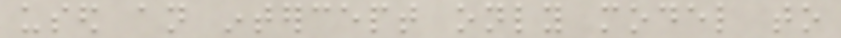used an intercept only model to
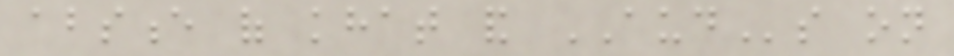absence of khat and AUDs on
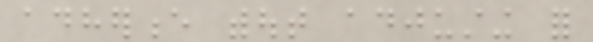adherence without adjusting for
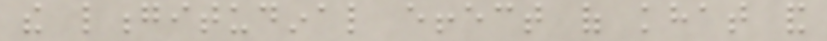the longitudinal effect of khat and
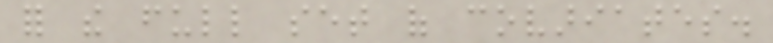for the full set of covariates.
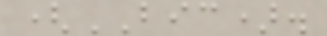(BIC).
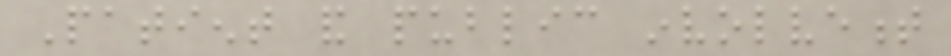Patient and public involvement
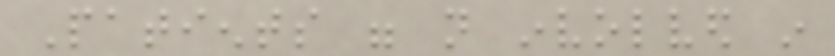Patients were not involved in
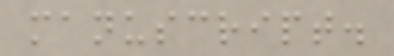manuscript.
